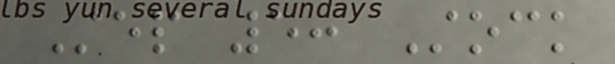Step 5: Stock
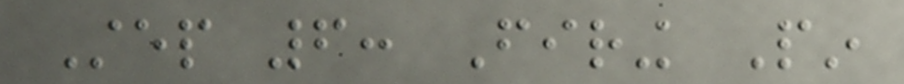Step 6: Firing Pin
